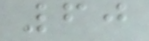60
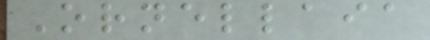Ornellaia
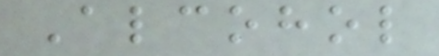Alcohol
